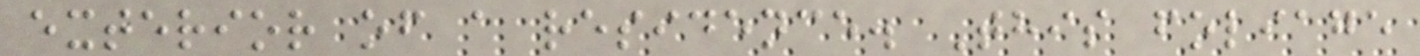exterior of a residence. This foliage
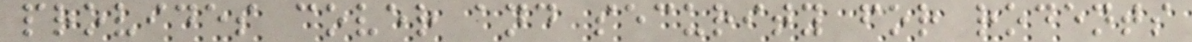provides cover and security for rodents
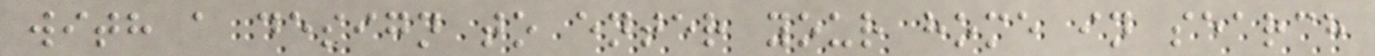with a design to enter your home in search
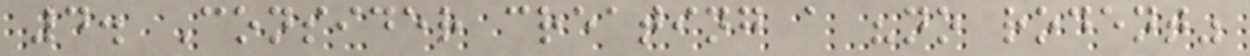4. Consider creating a "no rodent"
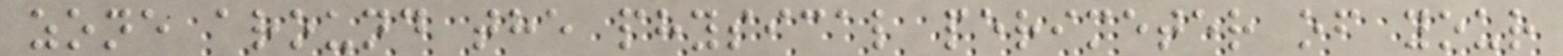zone around the physical perimeter of your
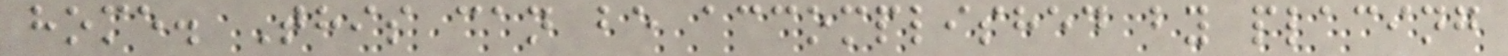home. This can be accomplished by placing
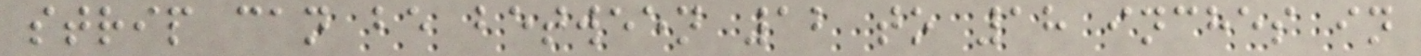strip can be between 12 to 18 inches in
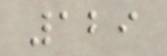129
